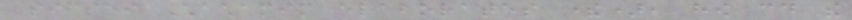Sifsei Chachamim elaborates there), how could the
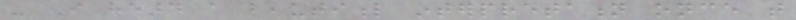- I heard a beautiful interpretation once that
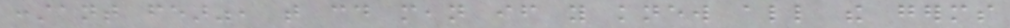constant fear", that could mean if you knew all the germs
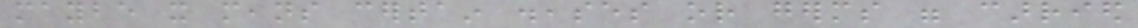maybe it means certain diseases or germs were carried
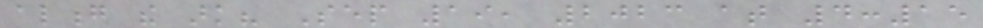along the ark? Sep 19, 2023 at 4:15
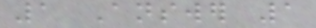1 Answer 1
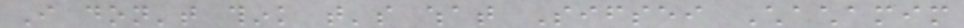I don't think that's what Sifsei Chachamim
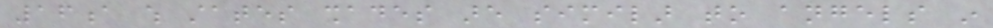16a which states shades are similar to angels in
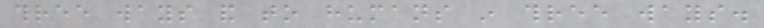three ways and to humans in three ways.
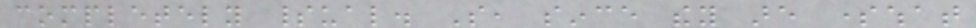completely spiritual. So, since they are somewhat
